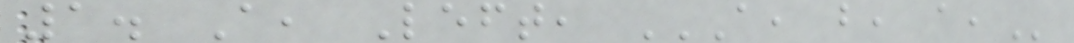1. A, Left, A, B, A,
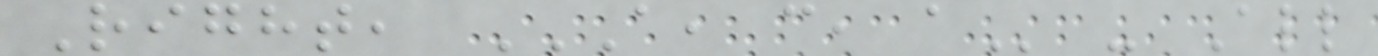Right, A, C, A - All
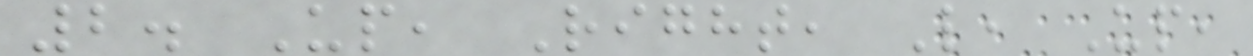2. Up, Right, L, Up,
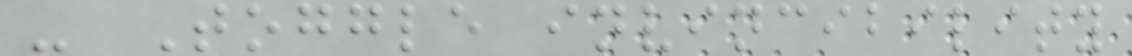- Toggle invincibility
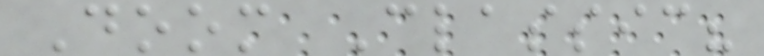Doom Classic?
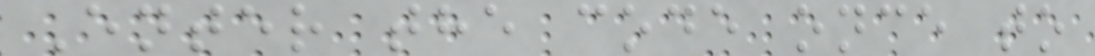Enter the code once to
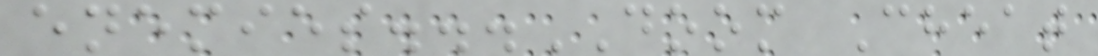enemies...DOOM Cheat
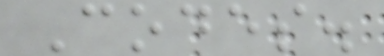Codes.
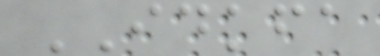IDKFA
